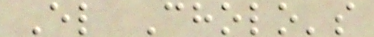El Cholo's
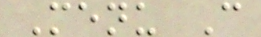Menu C
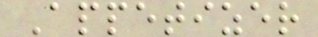Appetizer
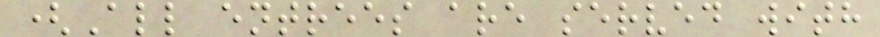(All entrees are served with
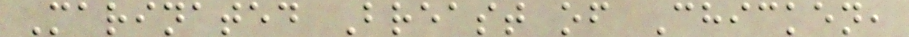Marinated Breast of Chicken,
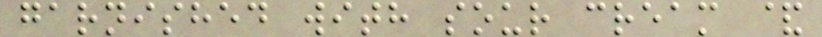garnished with sour cream &
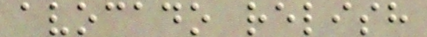avocado relish
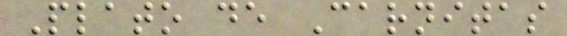Plato de Carnitas
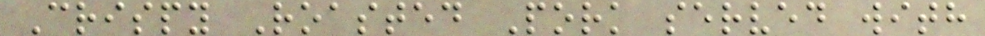Crispy Roasted Pork served with
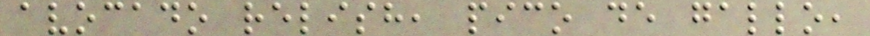avocado relish, pico de gallo,
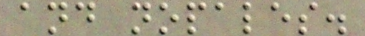and nopales.
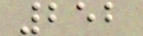252
